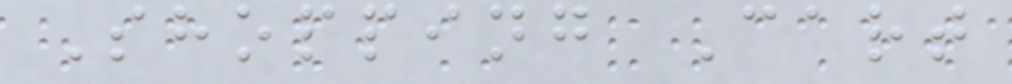Shopping Cart
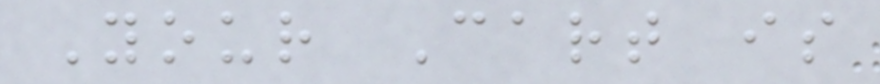Your Cart is
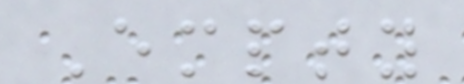Empty
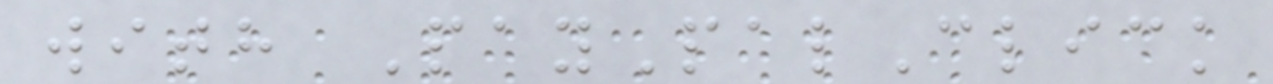with PayPalClick
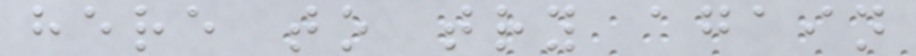here to try again
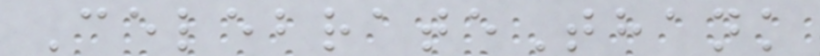CelebrateThank
